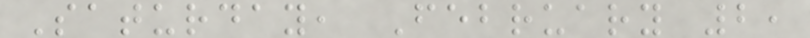Saturday, February 2,
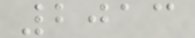2013
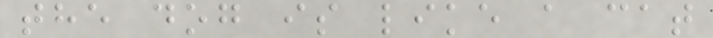the dog is like a cat
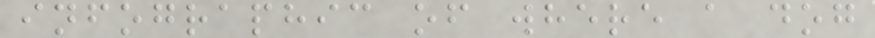infographic of where a dog
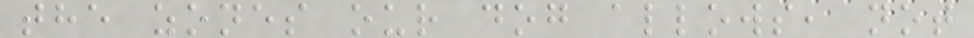the zones our dog allows, not
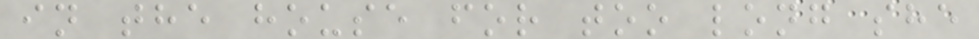in the house for too long she
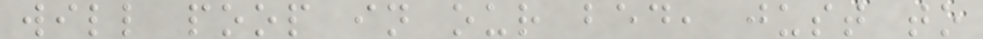will poop in our bed, just to
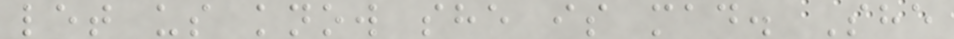let us know she is mad. She
